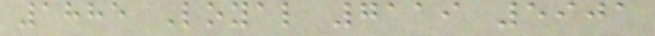1885 Loyal 7119 5901
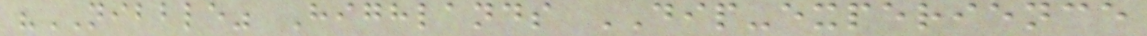"NIBBLE" Highlands DIP-experience
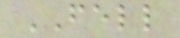FELL
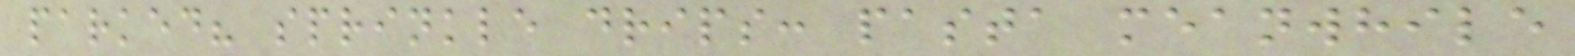parked? sprinkle drips: pasta meanwhile
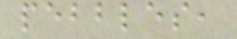pebbles,
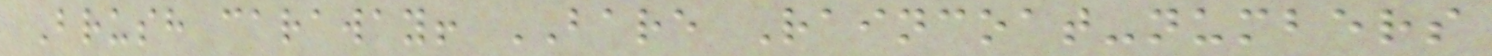Brush caraway! BARE Raincoat-numbers
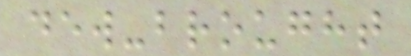dew-brought
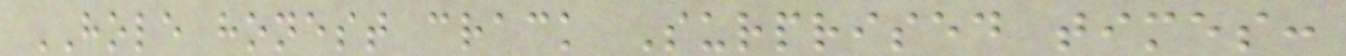HOLE honest crack Surprised times:
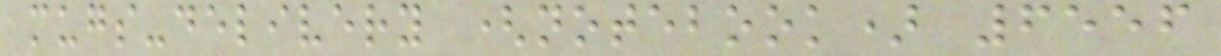mugs-delivery (notebook) 6556
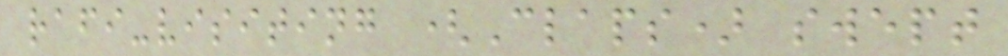rafi-visiting (Claps) swept
